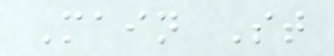Main St
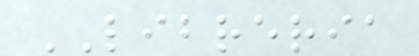LIBRERIA
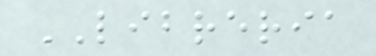LIBRERIA
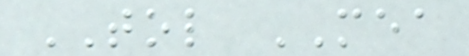TOL MEA
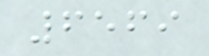6569
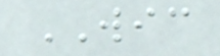WIC
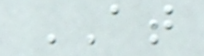AT
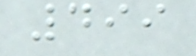499
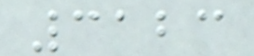3123
